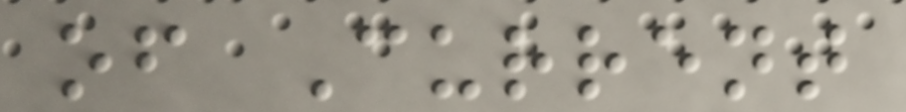of Current
